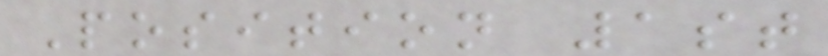Position 1st
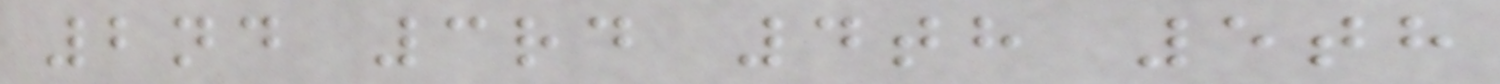2nd 3rd 4th 5th
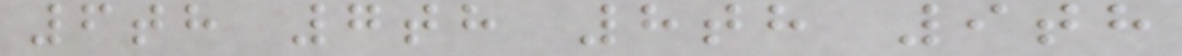6th 7th 8th 9th
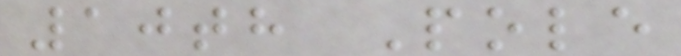10th Pole
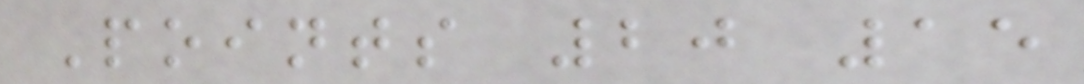Points 20 15
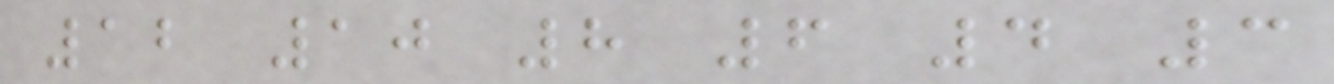12 10 8 6 4 3
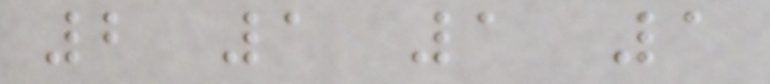2 1 1 1
